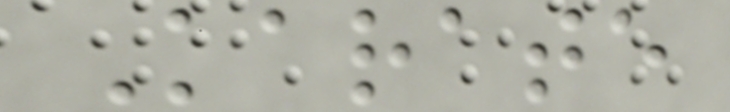Karate
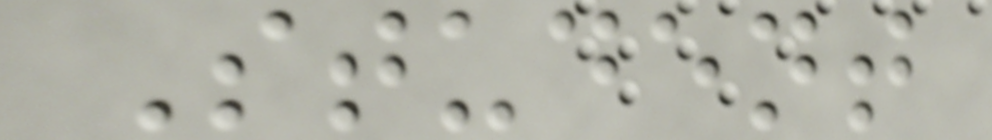Student
